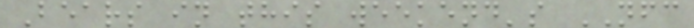Bears in this weekend's NFC
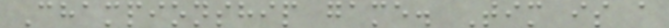Championship game. Tim is a
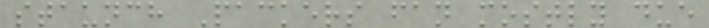staunch Packers fan mostly due
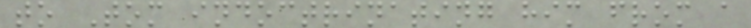to Tom indoctrinating him from a
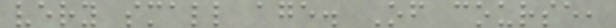very small age. Of course,
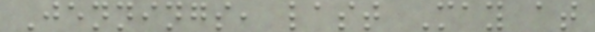Jennings, last May at
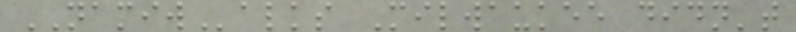NAMIWalks Milwaukee didn't
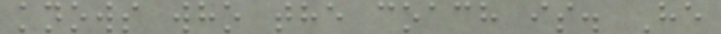knows who the coach is. He
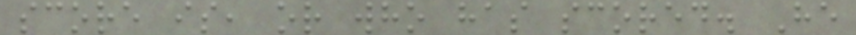score is, or who has scored. He
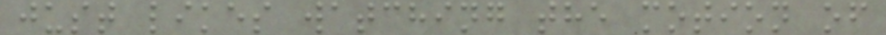just likes watching the motion of
